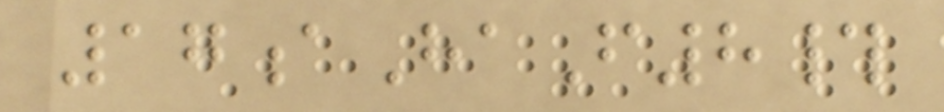17aHaF8#
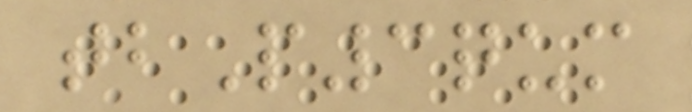tbP3qum
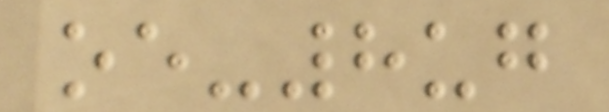oe-8ug
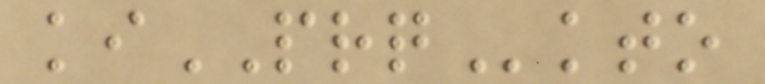kiPRQkto
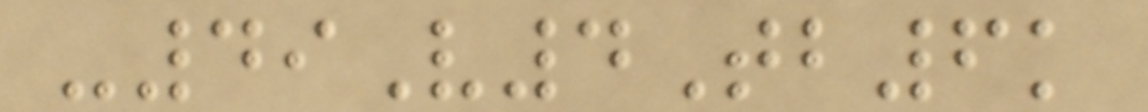-49V4Tb6k
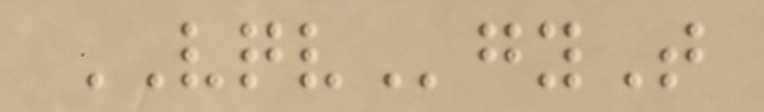VQVgyT
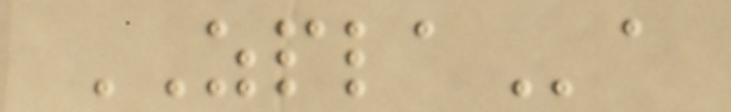ZPLAa
